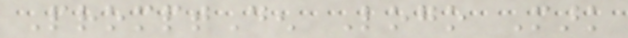PromptDen Logo Mark
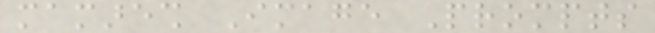mamaresh Image Prompts
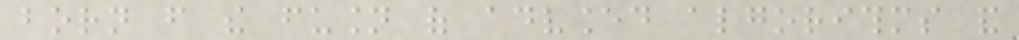born from the fusion of advanced algorithms and
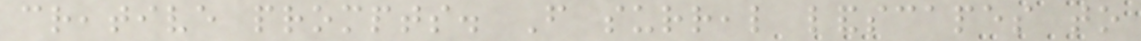creative prompts. From surreal landscapes to
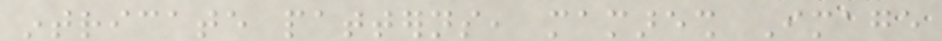intricate patterns, mamaresh Image
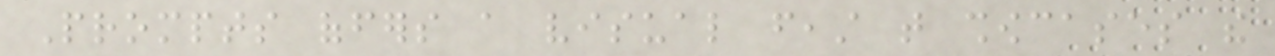Prompts offers a visual feast that showcases the
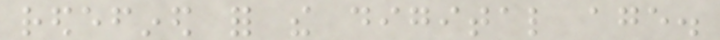redefined for the digital age.
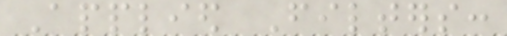Applied Filters:
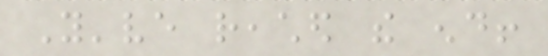You've reached the end!
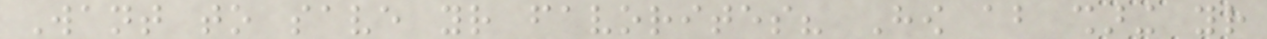Want to save your favorites? How about sharing your
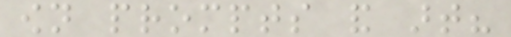own prompts and art?
